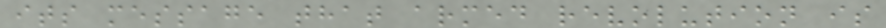its message that armed revolution is
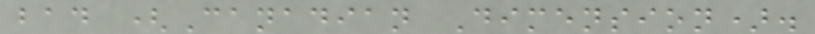bad (Canadian Dimension).
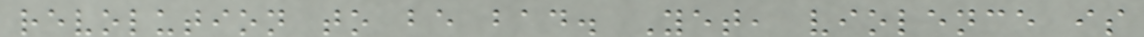revolution to be bad. Yet, violence is
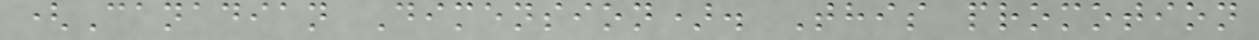(Canadian Dimension). This promotion
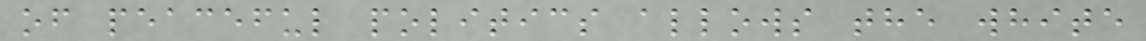of peaceful politics allows the white
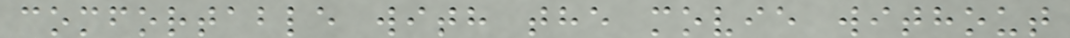comfortable with the movie without
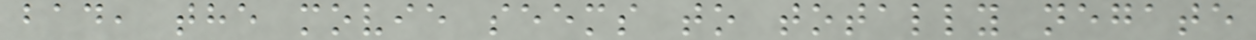bad, the movie seems to totally negate
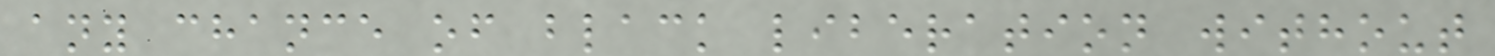any chance of black liberation without
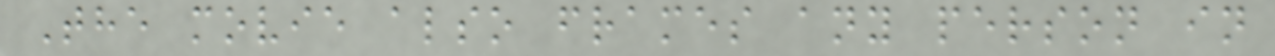The movie also frames any person in
